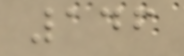146
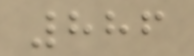886
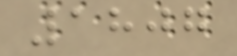1807
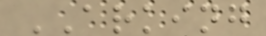ARKING
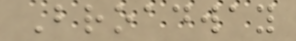Broadway
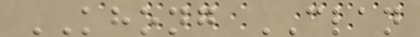KHONG CLAN
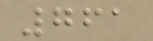761
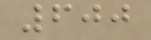600
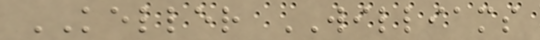KELLER WILLIAMS
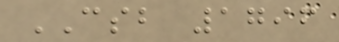CSB 1796
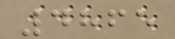4865
